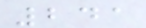241
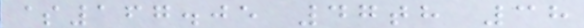$167.05 47th 38
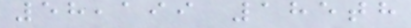58,199 185th
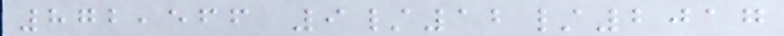872,566 9/12/2017
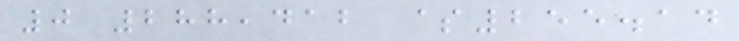0 288,412 $255.14
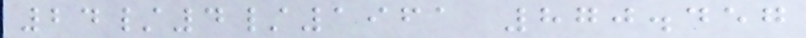24/4/1961 870.457
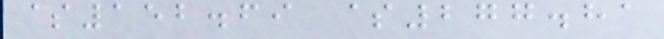$152.69 $277.81
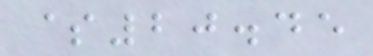$20.45
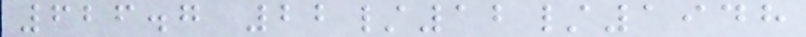626.7 22/12/1948
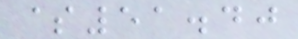$51.40
